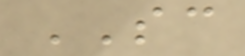SC
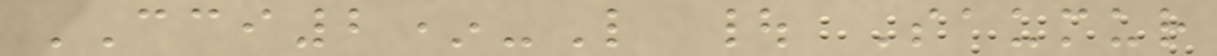CCI2*-L | Saumur
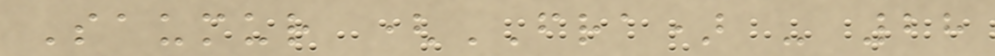Saumur (FRA) - 28
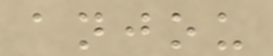anjou
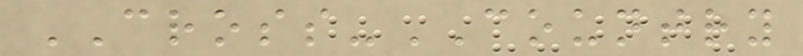CROSS-COUNTRY
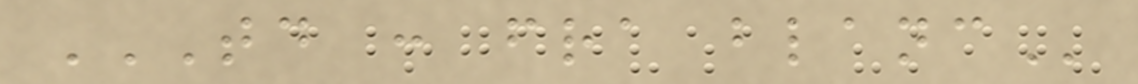TD : FRA BLANC
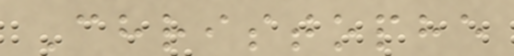Christophe
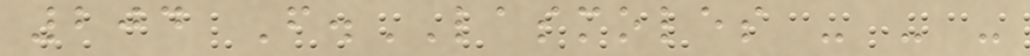204 F.LASMOLES - - -
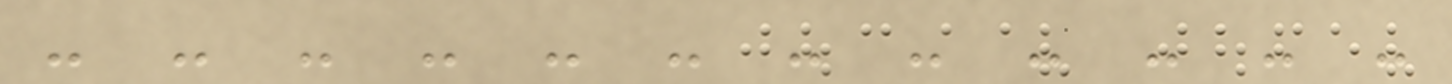- - - - - - - - - - - -
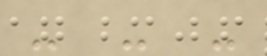- - -
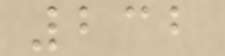232
